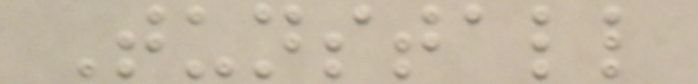Tunstall
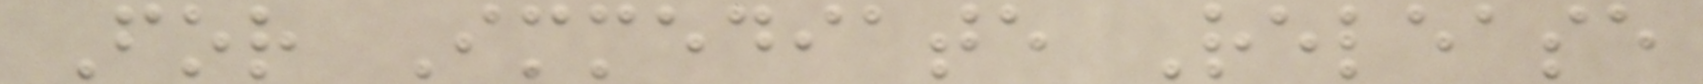For Immediate Release
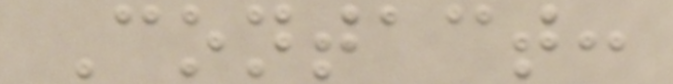Contact:
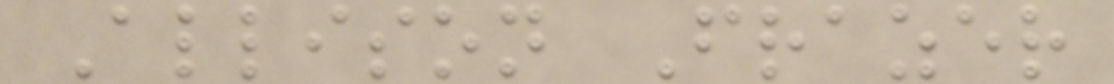Allison Frazer
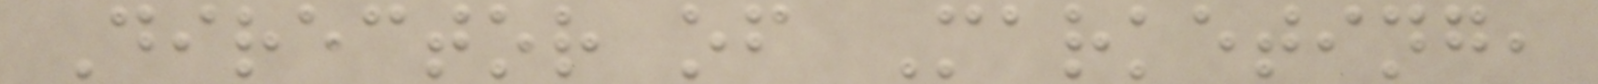Director of Marketing,
